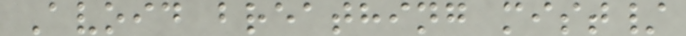Avoid breathing mist/
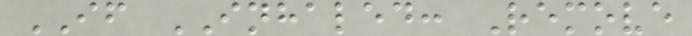IF INHALED: Remove
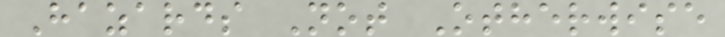Hazards Not Otherwise
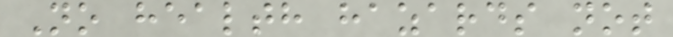No health hazards not
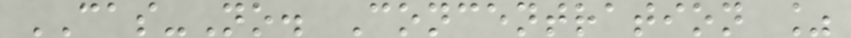CAS-No. Concentration %
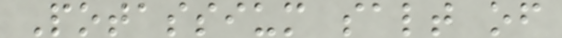Potassium salt of
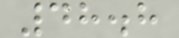48.8
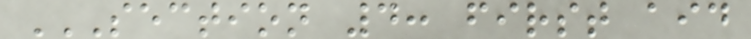SECTION 4: FIRST AID
